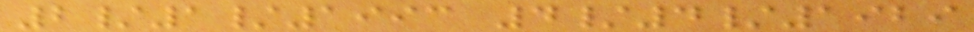2/1/1993 4/4/1929
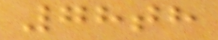78th
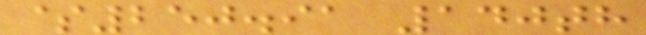$250.91 140th
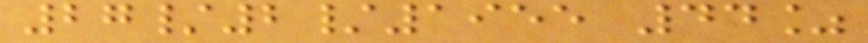27/2/1955 44%
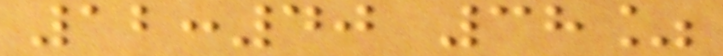12:40 38%
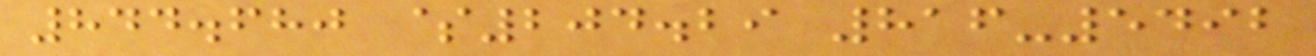844.680 $204.29 816-5492
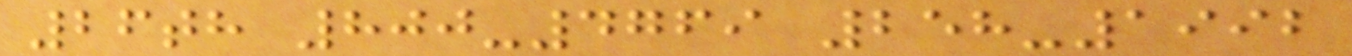26th 800-4769 258-1992
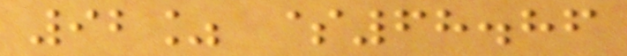92% $68.86
